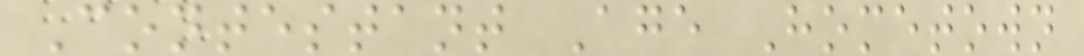Contestant Age Hometown
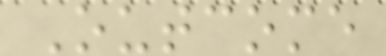Outcome
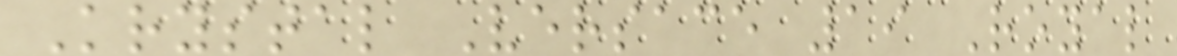Krystal Versace 19 Royal
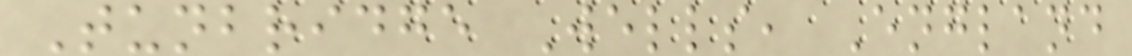Tunbridge Wells, England
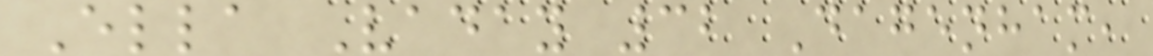Ella Vaday 32 Dagenham,
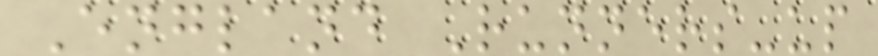England Runners-up
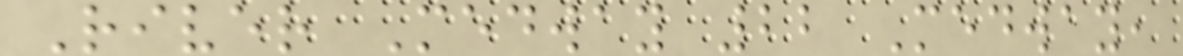River Medway 22 Medway,
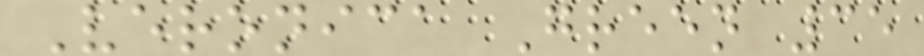Veronica Green 35
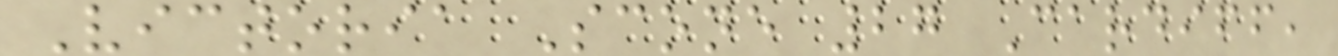Victoria Scone 27 Cardiff,
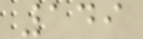149
